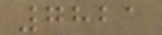7821
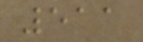511
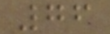76
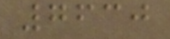7630
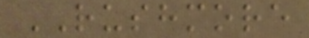RUSHMORE
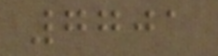7701
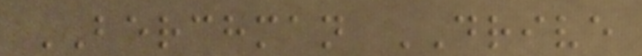BERCHMAN DRIVE
